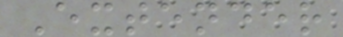Extender
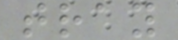tray
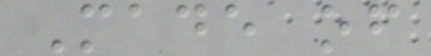Made of
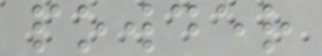powder
